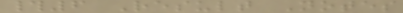#6 Result Notes
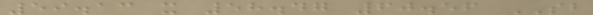59.13 x 58.47 60.56 SB
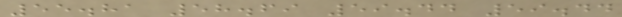55.81 58.69 59.44 59.44
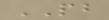PB
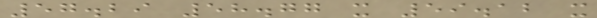57.29 58.77 x 59.12 x
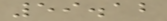59.12
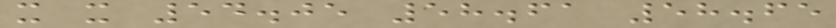x x 54.05 58.61 58.65
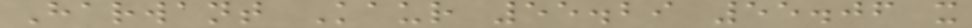Harwant Kaur 55.29 55.06 x
